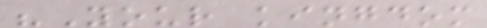"Your kingdom
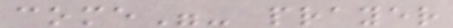come"- prayer
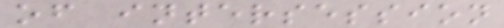of intersession
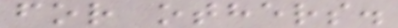for others.
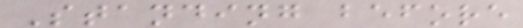Standing before
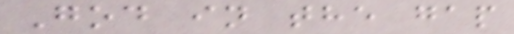God in the gap
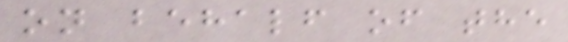on behalf of the
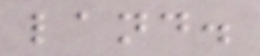land.
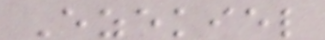Ezekiel
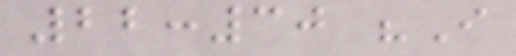22:30 "I
